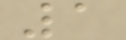1
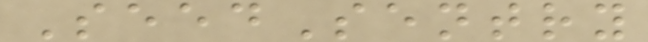SeedSentry
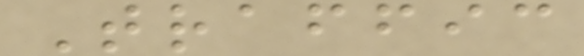Traffic
